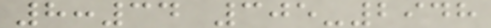8:34 305-2948
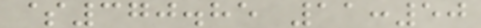$370.85 11:50
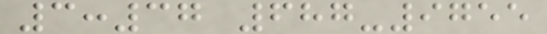3:37 687-9755
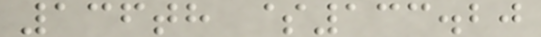136th $133.20
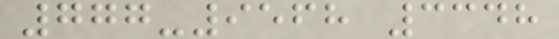777-9568 3348
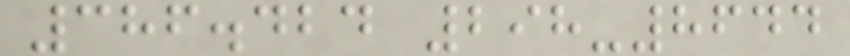386.424 298-8644
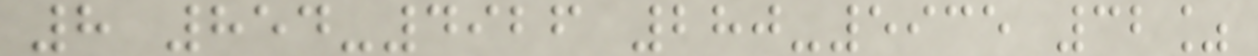8 854-4926 280-5935 32%
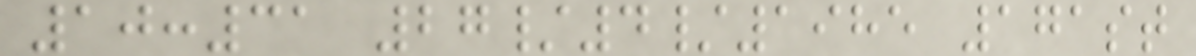10:31 27/4/1985 171st
